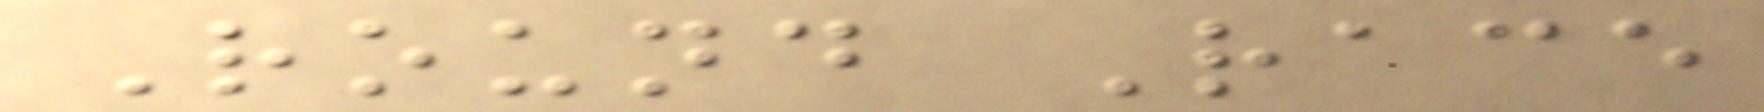Round Race
